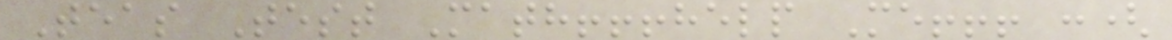Teas Test Math!!!help Me!!! :(
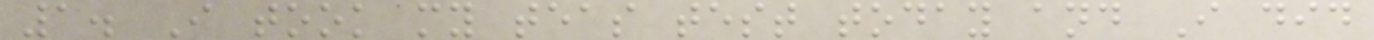1. I took my teas test today and I did
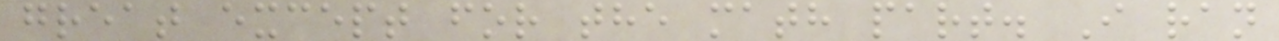great except for the math part. I ran
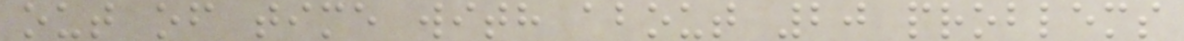out of time with about 20 problems
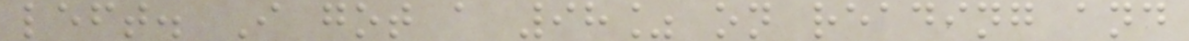left. I got a 98% on reading and
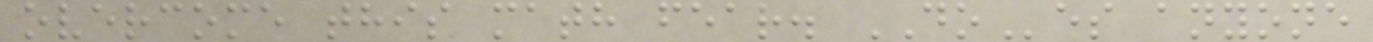overcome this math fear. DOes anyone
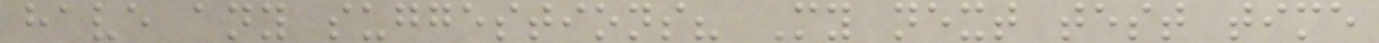have any suggestions? My next test time
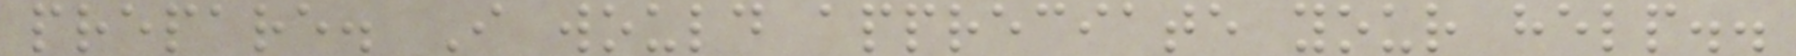prepare. I would appreciate your help..
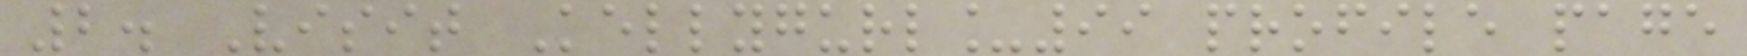2. Visit Kellygurl_99 profile page
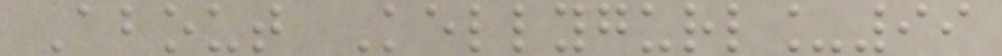About Kellygurl_99
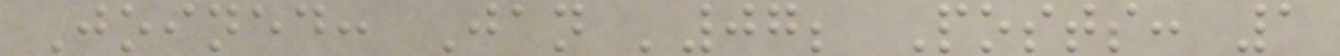Joined: Jan '07; Posts: 1
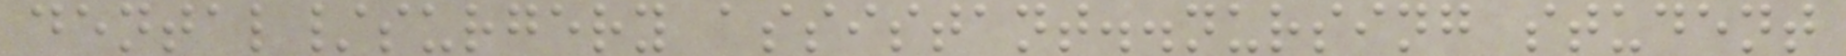dental/surgery assistant..nursing student
